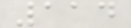114
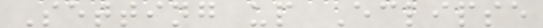Setting up Eclipse
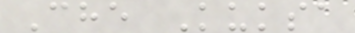Che Kuksa
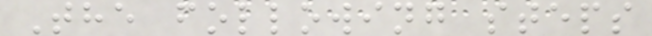The following steps
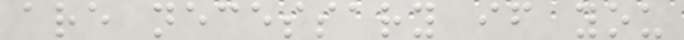are necessary if you
